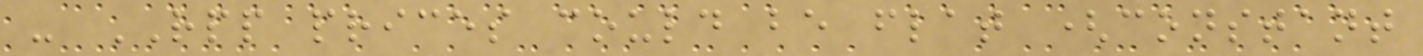- RPP prices could be flat (constant
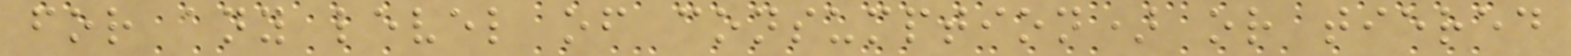for any level of consumption) or tiered
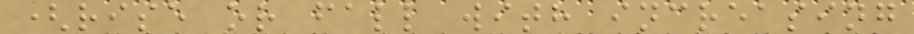(rise or fall with increasing
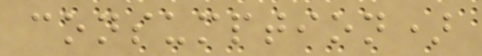consumption)
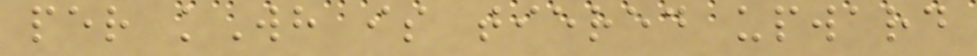per kWh is tiered upward
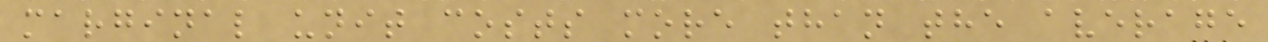marginal unit costs more than the average
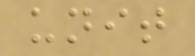unit
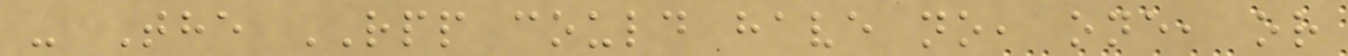- The RPP could have no, one, or
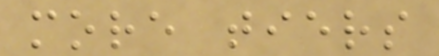more tiers
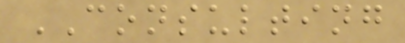CONSULTING
